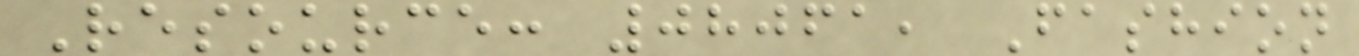Resource: 08061, Fashion
